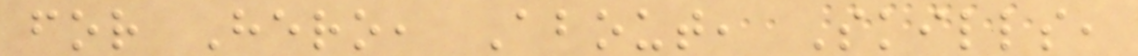for Hero, About, Skills,
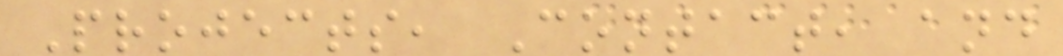Projects, Contact, and
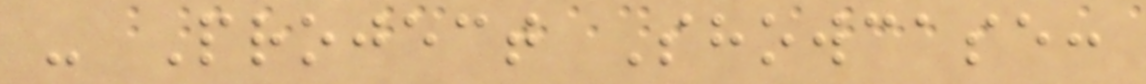- Project Showcase:
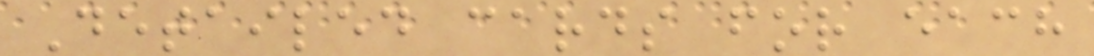Detailed cards for each
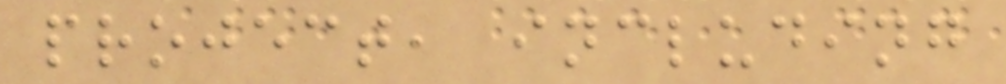project, including
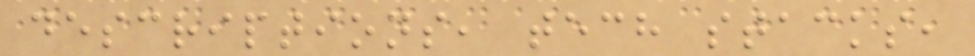descriptions, tech stacks,
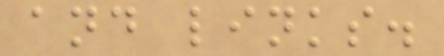and links.
